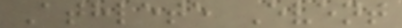Athlete Event
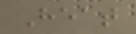Heat
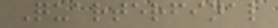Quarterfinal
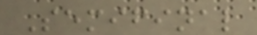Semifinal
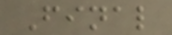Final
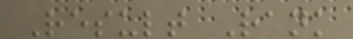Result Rank
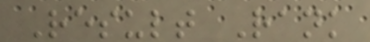Result Rank
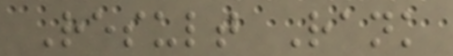Result Rank
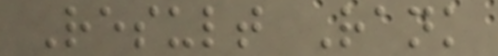Result Rank
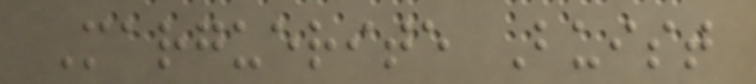Marguerite Buist
